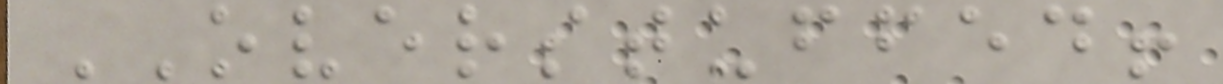OVERSTUFFED!
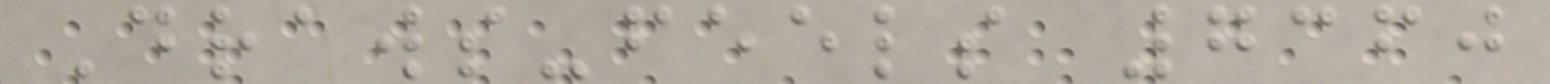Draws-feels 7360
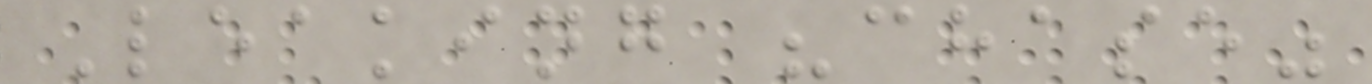Leaking "chase"
